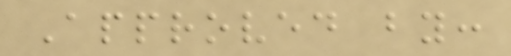Approved by:
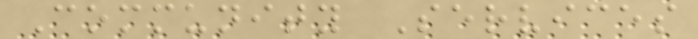Community Services
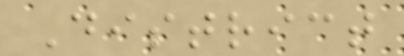District
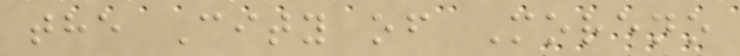the City of Moreno
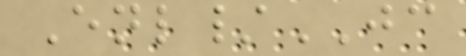Enl/JC
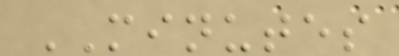MINUTES
